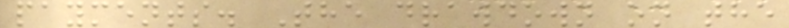payments. The drawdown on the
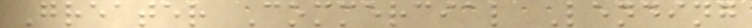Greater Commercial Lending
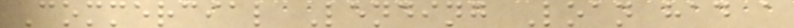Commercial Lending Loan had a
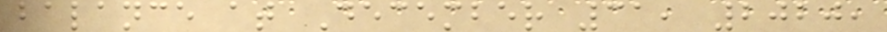balance at December 31, 2020,
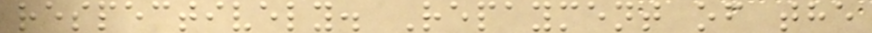respectively. Repayment of the
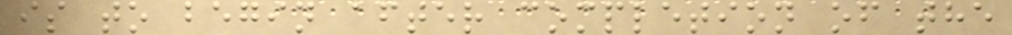is to begin after completion of the
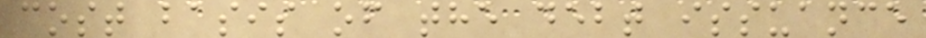cost basis of the debt issuance
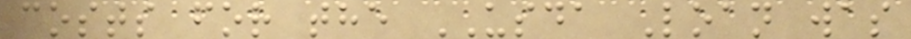costs for the USDA Loan was
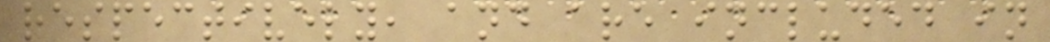respectively, and are included in
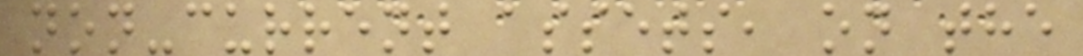non-current assets, on the
